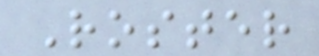Roster
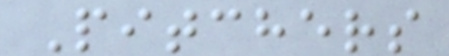Pitchers
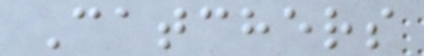Catchers
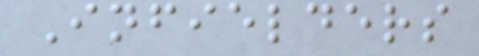Infielders
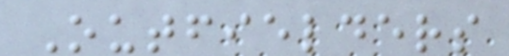Outfielders
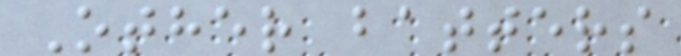Other batters
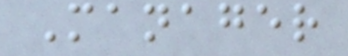Manager
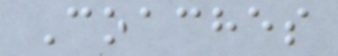Coaches
